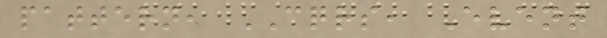pattern, CQRS, Event
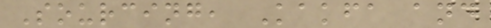Sourcing, Kakfa and
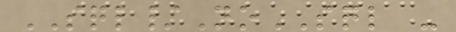SQL/NoSQL -
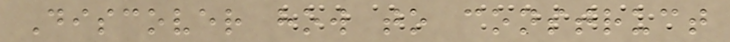Discover how to construct
